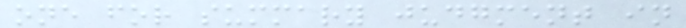one for summary judgment in
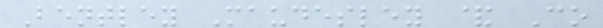Bentley Maudesley & Co
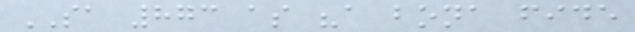SA 873 as "a bona fide
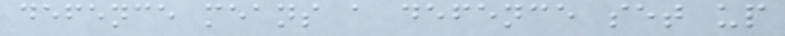defence means a defence set up
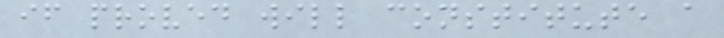if proved will constitute a
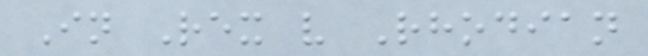In Rex v Rhodian
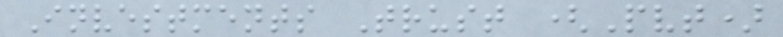Investments Trust (Pvt)
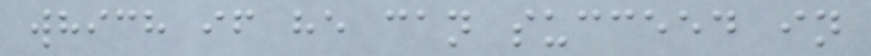which if he can succeed in
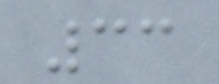33
